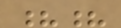??
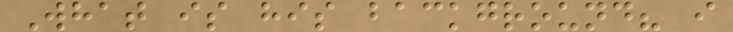What is his background? i
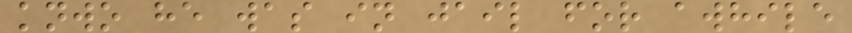knwo he was in jail for awhile
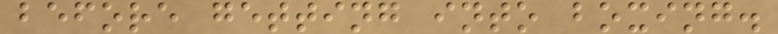before getting into boxing.
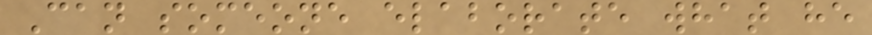Can someone elaborate what he
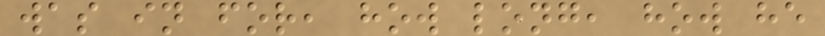was in for, how long, how he
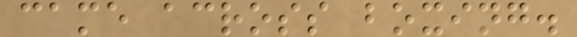came across boxing.
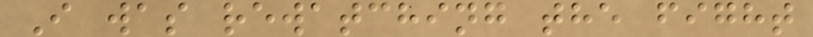I was rewatching the fight
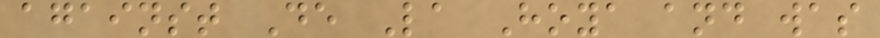against De La Hoya and was
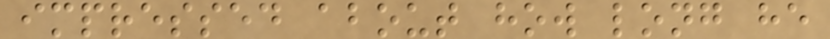impressed about how long he
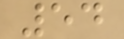54
